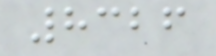8326
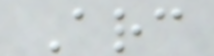Arc
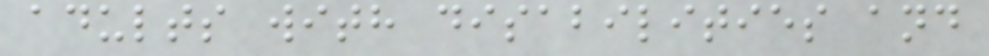adults with disabilities and
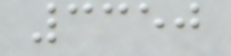3350
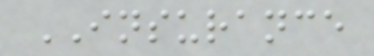INSURANCE
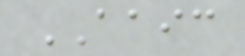AAIC
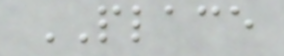PLACE
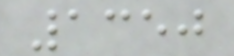1350
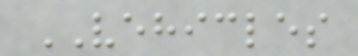VEHICLES
